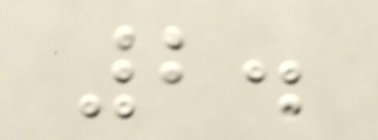2.
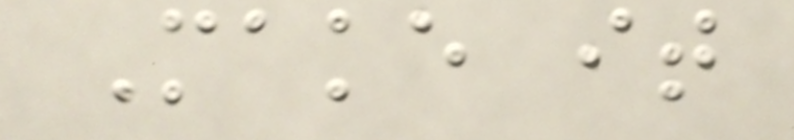Make it
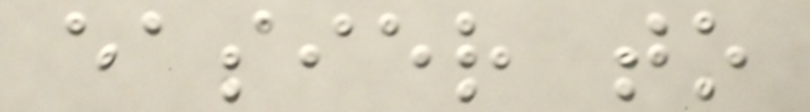easier to
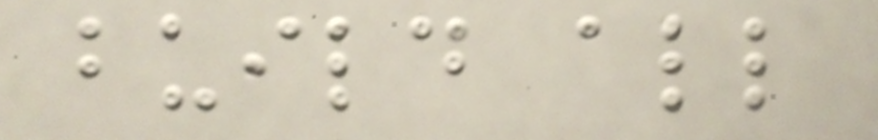build all
